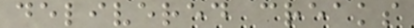delivered creaks
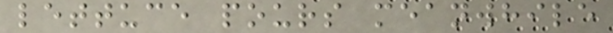lettuce pours meanwhile
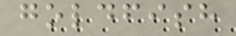goldfish
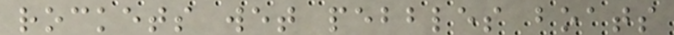rockets wet pebbles boats
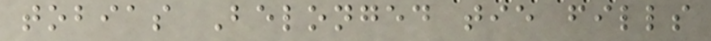tobias Belonged tie fills
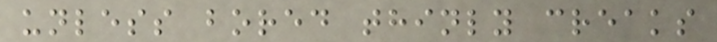unless bored thinly creaks
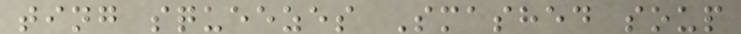ting squeezes Smashed soup
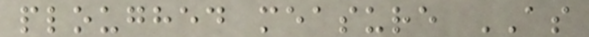ploughed measure AS
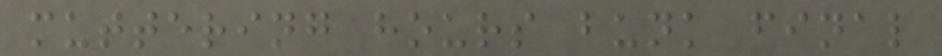muttering hours bunk final
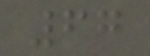67
